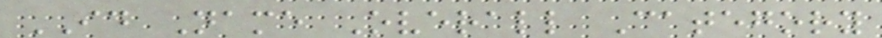ID Name Overall Category
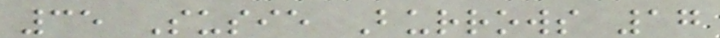35 Susie Burrows 17
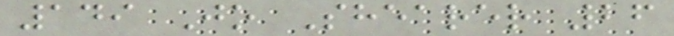149 Jo Shearer 26
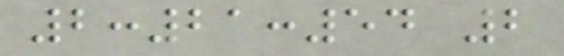2:21:54 2
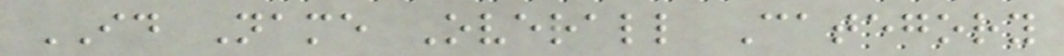ID Name Overall Category
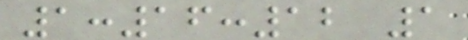1:16:12 1
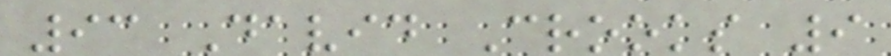93 David Crooks 9
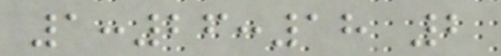1:26:18 2
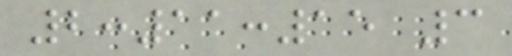2:11:15 3
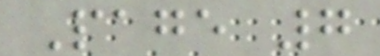Page 7
